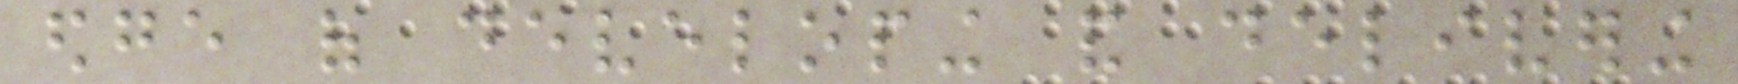edge of developing and delivering
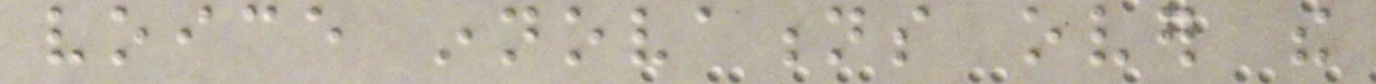voice innovations over the
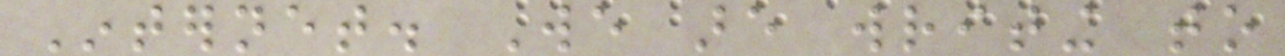Internet. We are writing to
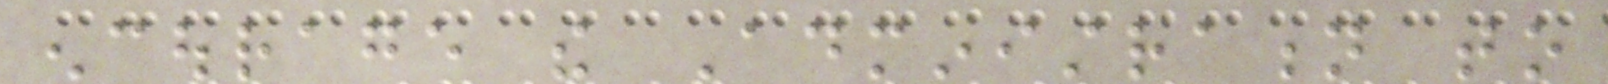encourage the Administration to
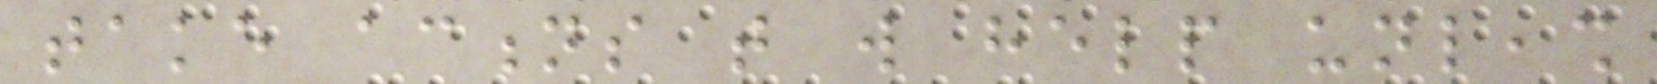take actions that will help unleash
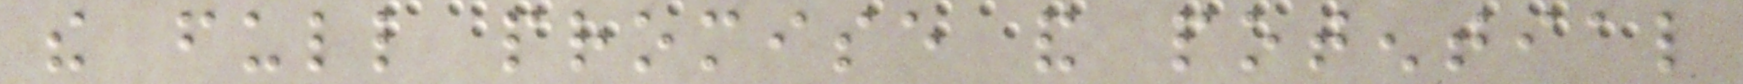the full promise and potential
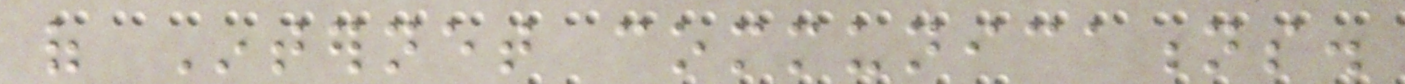of Internet communications.
